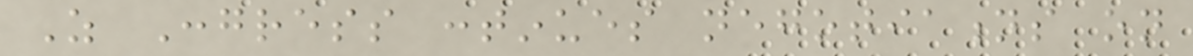As Congress continues negotiations on
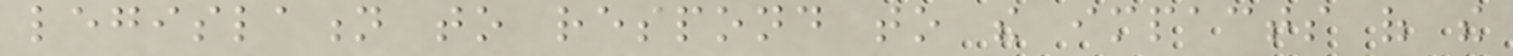legislation to respond to the impacts of the
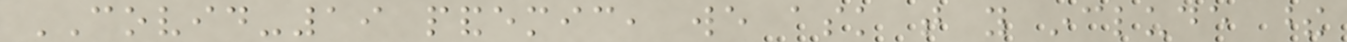COVID-19 pandemic, we ask that you include these
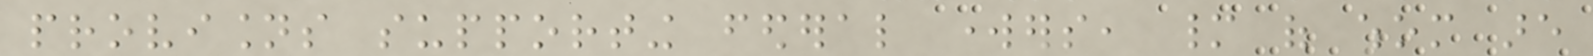provisions supporting federal workers, many of whom are
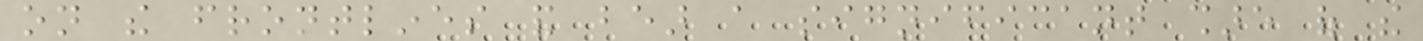on the frontlines and bear a significant share of the
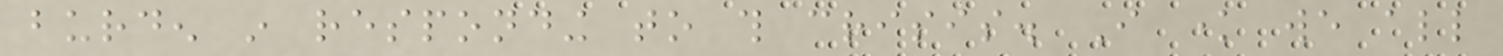burden in responding to this crisis. I know we all
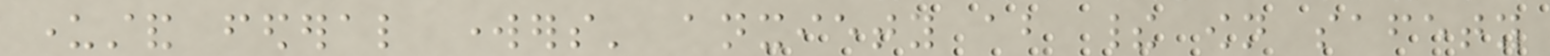understand federal workers' anxiety about their own safety
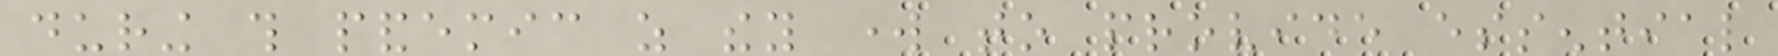during this pandemic as they work to provide essential
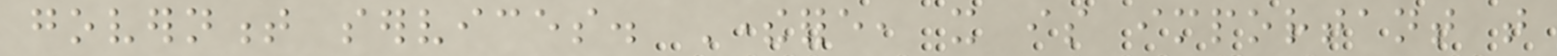government services. Therefore, it is important that
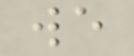we
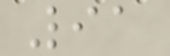91
